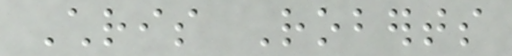Chris Roberts
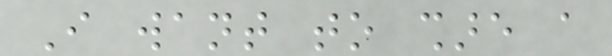I want to share a
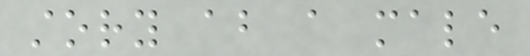story about a male
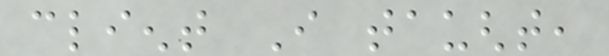client I taught,
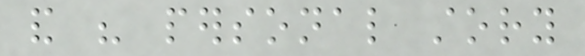and his personal story
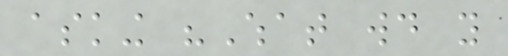asking "What would you
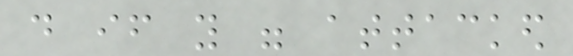do if you were attacked
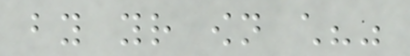by your own child?"
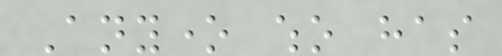Anyone who has
